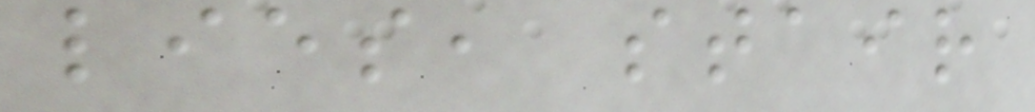lies, stair
